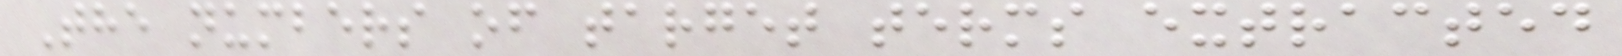The numbers of target terms extracted
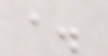a.
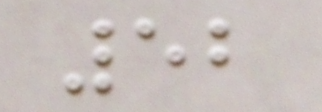52
